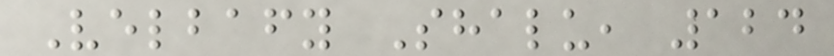Velbafy Shalu, 124
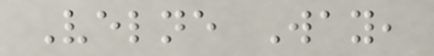Velne Way,
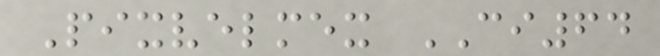Pixvelmex CI64
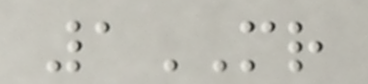1MR
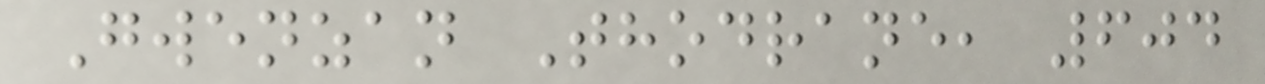Gwenzan Thodrane, 604
